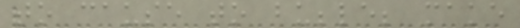to cause to bubble; make
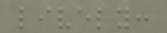lively:
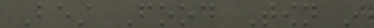Best Food Town in
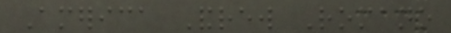America Andrew Romano
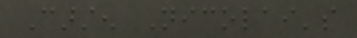Carsten Nicolai's
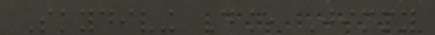Skydiving Dance Jimmy
